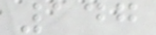147
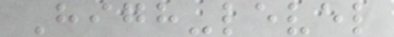High-level
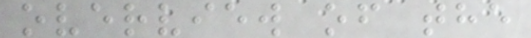overview of the
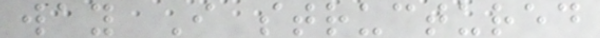way I structured
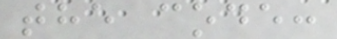the code:
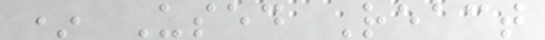* Used React
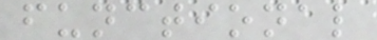functional
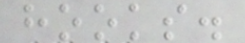hooks.
